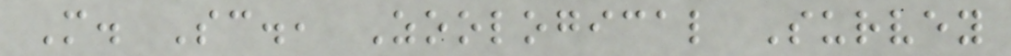M. Sc., Zoological Survey
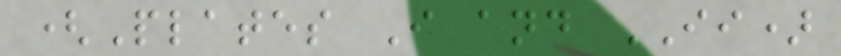(Plates I and II)
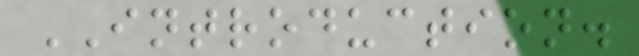INTRODUCTION.
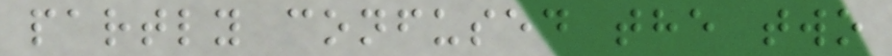partly confused the two
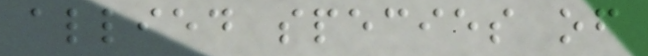allied species of
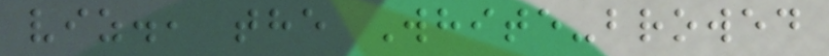viz., the White-browed
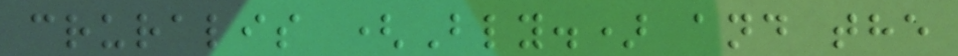cruralis (Bly.) and the
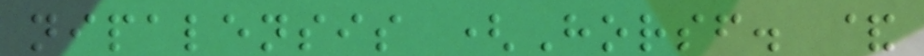nipalensis (Horsf. &
